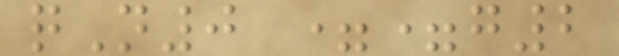qN0 ==g2
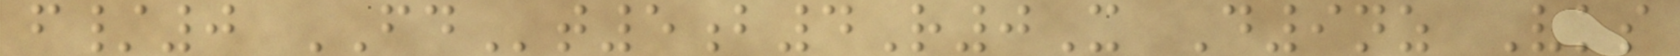f/0 FDt5b4R0X D9nz Vks
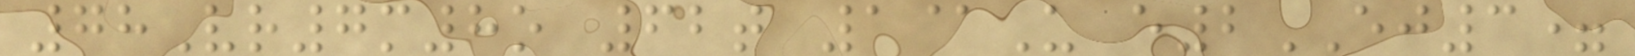78Vr7m8o 62t 1@U e2EJ3=
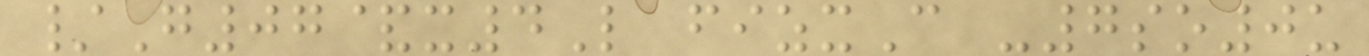/G07&x4L fizxC -7so0u
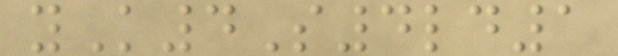yK4S4ld1
